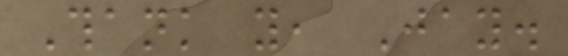Thank you, Jay.
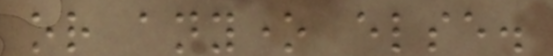or anyone else.
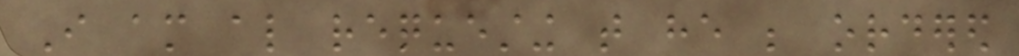I am also requesting that he be ordered
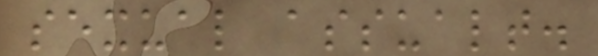sexual assualt.
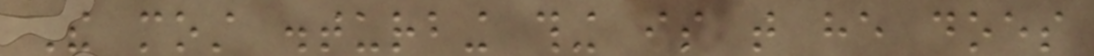The most disturbing thing is that he does
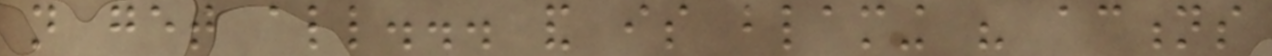not get all... and is blaming his actions
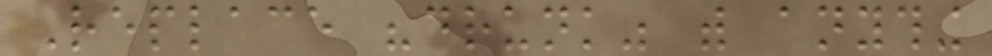Replace "drunk" with anything
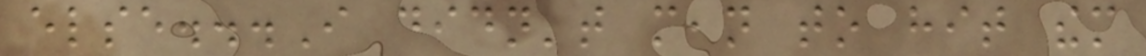else...I didn't mean to hit them
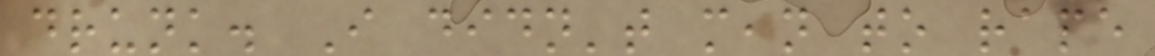drunk. I didn't mean to rape
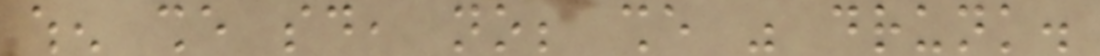when she said, no; she was drunk.
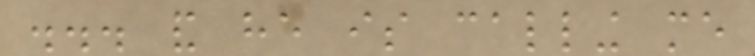... and he is calling me
